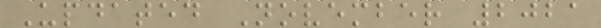Updated November 2021
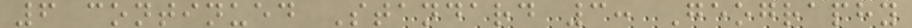6 continued Standard 3: Geography
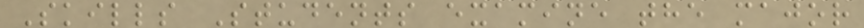Skills Students examine the major
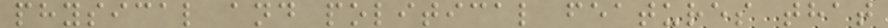physical and political features that
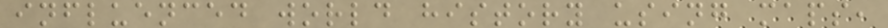influenced world history using maps,
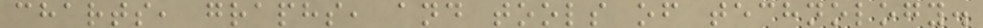charts, graphs, and tools of technology.
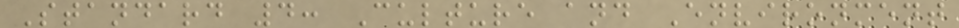Standard 4: Culture and Environment
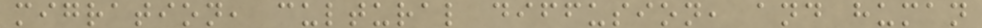migration, cultural diffusion, and human
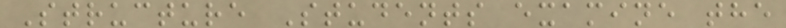Structure Students examine the
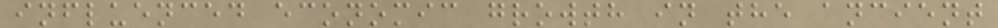influenced economic growth in the ancient
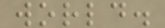world.
